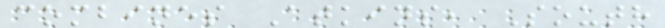combines Atkins, South
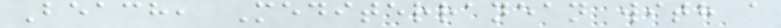Beach, Mediterranean with a
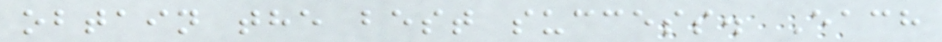obtain the best success. Each
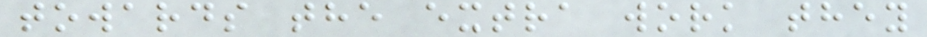towards the extra work they
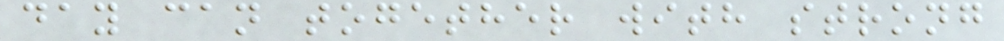day can together with strong
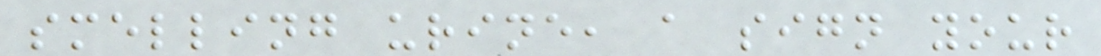smelling urine, a sign your
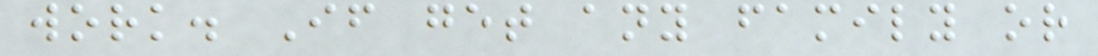work. If get any family or
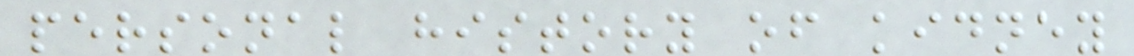personal history of kidney
